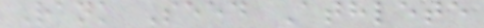Rank Seed Athlete
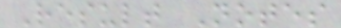Result Notes
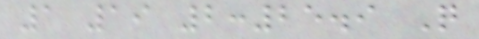1 19 2:25.9 Q
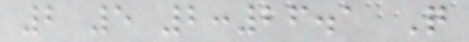2 5 2:26.1 Q
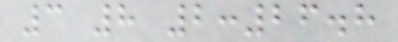3 8 2:26.8
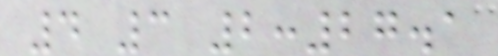4 3 2:27.1
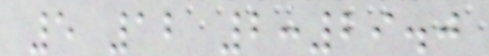5 12 2:29.0
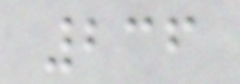236
